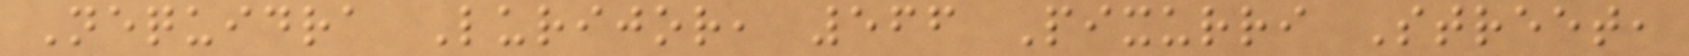Nequidra Lurijor, 566 Pixurri Street,
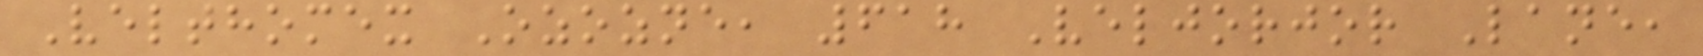Velthomex Ozozne, 618 Veljorjor Lane,
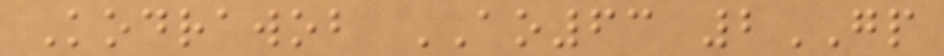Kodrawob AO63 2GP
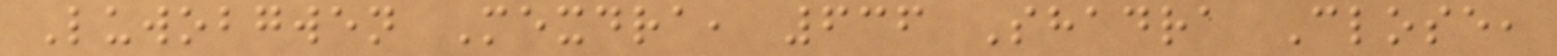Luwobgwen Mexdra, 636 Shadra Close,
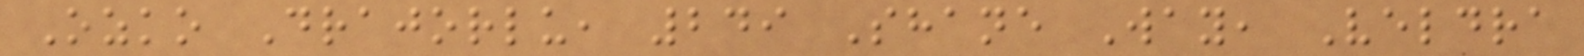Ozko Drajorlu, 249 Shane Way, Veldra
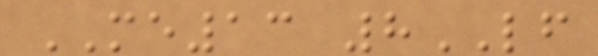ME13 8LF
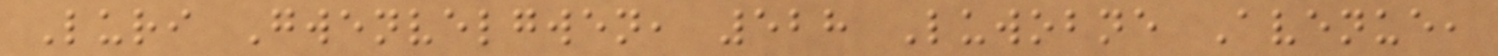Luri Gwenvelgwen, 528 Luwobne Avenue,
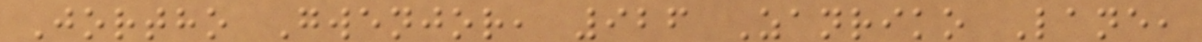Jortho Gwenjor, 926 Zanriko Lane,
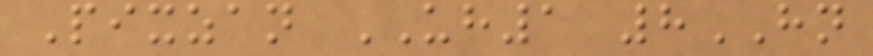Pixzan UH1 8HN
